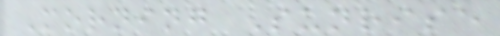Morning Sunrise
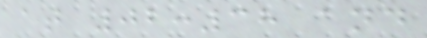at 02:38 and
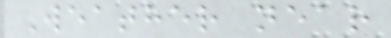Weather near
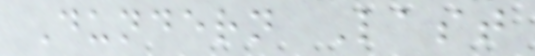Dundern Last
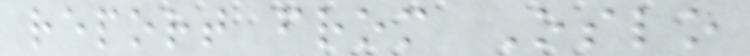report from Oslo
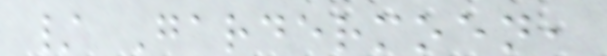/ Gardermoen,
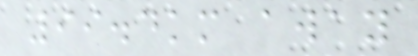99.4km away
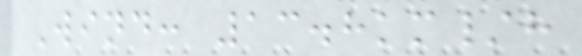Wind: 13.8km/h
